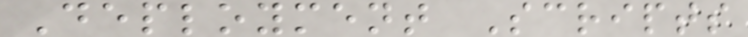Deployment Scripts
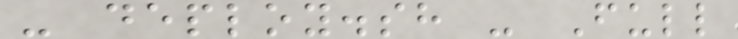- deploy.sh - Full
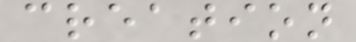creation
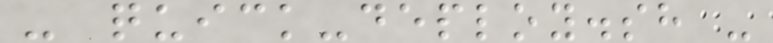- quick-deploy.sh -
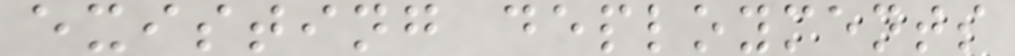existing deployments
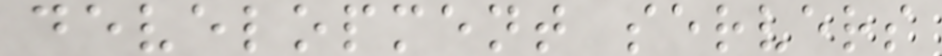development servers
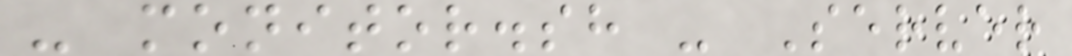- monitor.sh - Server
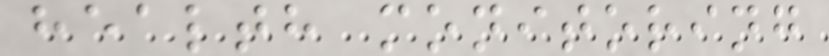health monitoring
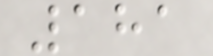181
